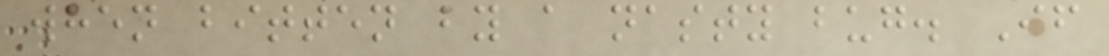when bitten by a nasty bug. If
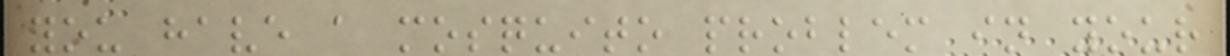you have a mosquito problem in your
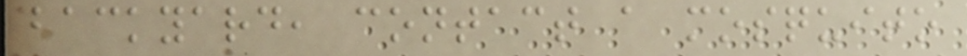backyard, contact a mosquito
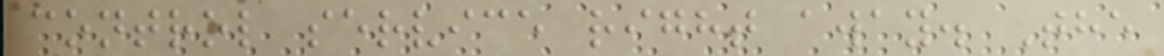control service right away. The
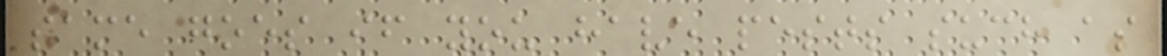same goes if you have pests such as
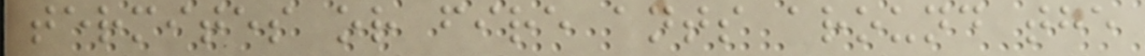termites or fire ants around the
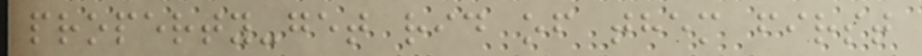property-get rid of them first
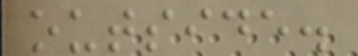outside.
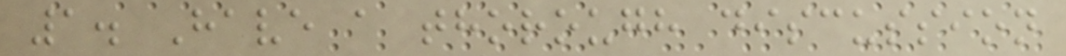1. Have a thorough discussion
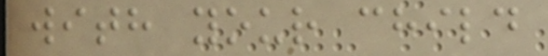with your child
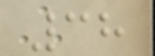38
